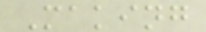Making
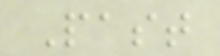Past
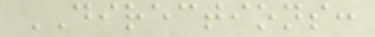DIRECTIONS:
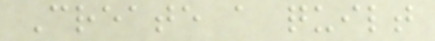Create a quilt
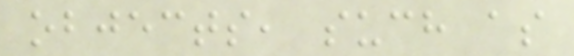objects, such as
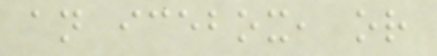an icebox, or
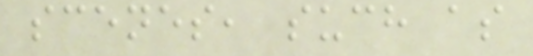scenes, such as
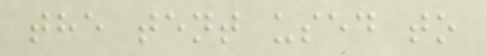the tent used to
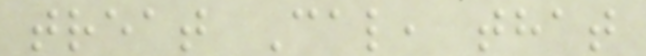treat Cal, that
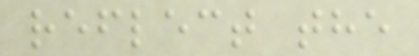reflect the
